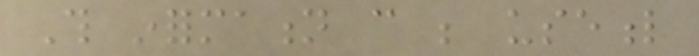This information can be useful
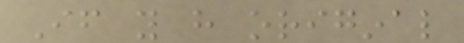If you have original
